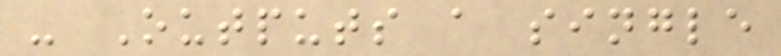- Outputs a single
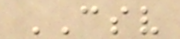CSV
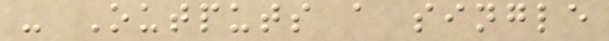- Outputs a single
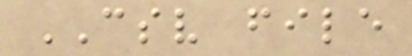CSV file
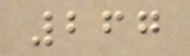267
